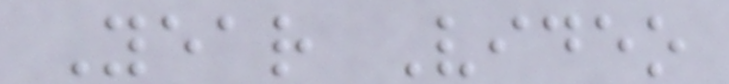Year Video
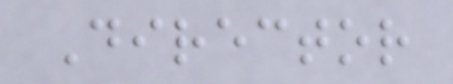Director
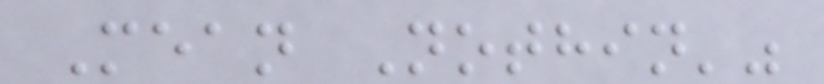Mean Nothin'"
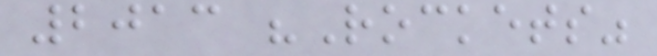2013 "Rockets"
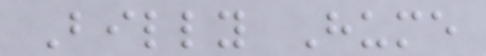Billy Hume
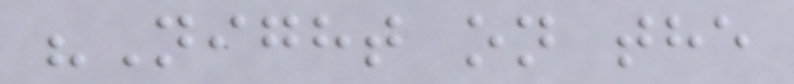"Night on the
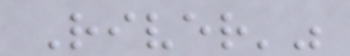River'"
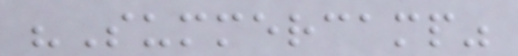"Summercamp"
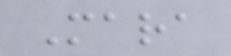Mara
